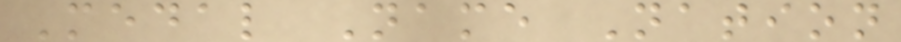Medal Name Nation
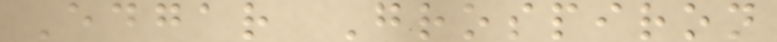Edgar Grospiron
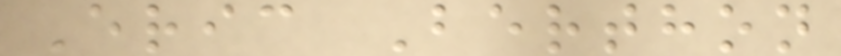Eric Berthon
